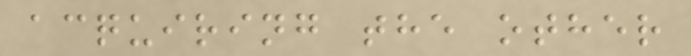acquiring the other
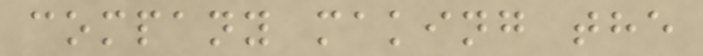company making the
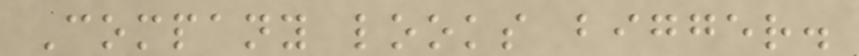Company looks bigger.
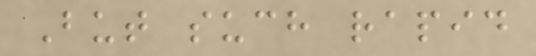But such rapid
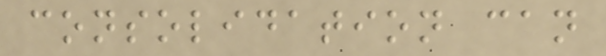consolidation can
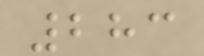283
